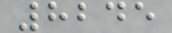8245
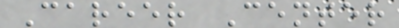Career Center
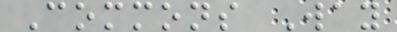Commons Way
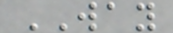WAY
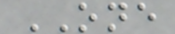ONE
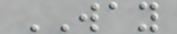WAY
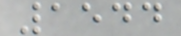1544
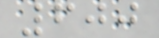600
